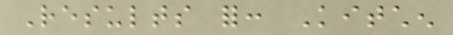Results for: Kitchen
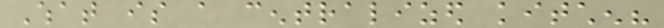What is a centralized kitchen?
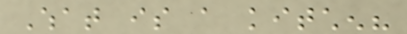What is a kitchen?
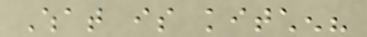What is kitchen?
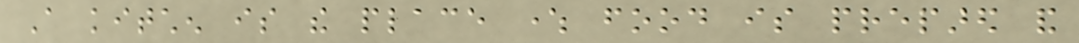A kitchen is the place where food is prepared and
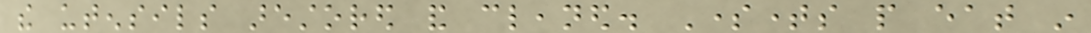the utensils arestored and cleaned. Sometimes people eat in
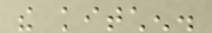the kitchen.
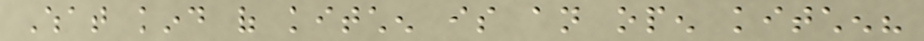What kind of kitchen is an open kitchen?
